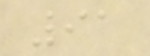91
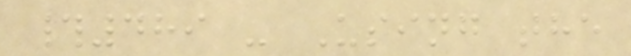#489 - Using the
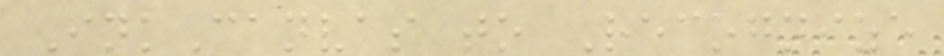InkCanvas to Recognize
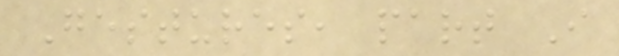Gestures, part I
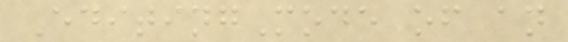EditingMode of an
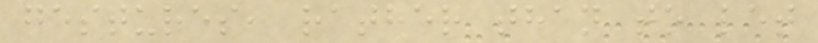gestures, rather than to let
